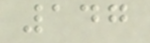147
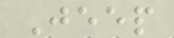Jeep
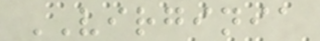VIRGINIA
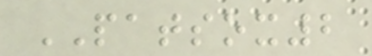PATSOX2
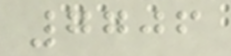7706
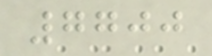7700
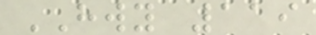HWY 119
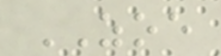ZOE
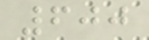600
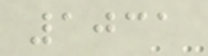1031
